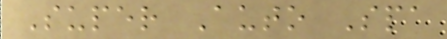Super Auto Spa
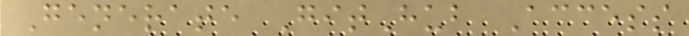Generate GitHub Access
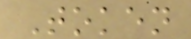Token
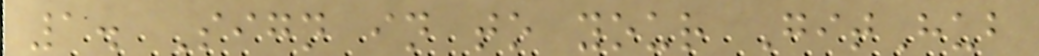1. Sign in to your GitHub
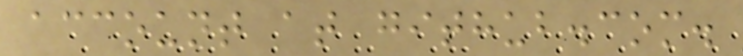account at github.com.
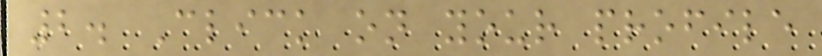2. Click on your profile
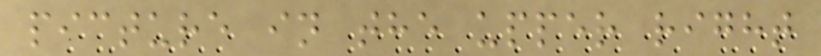picture in the upper right
